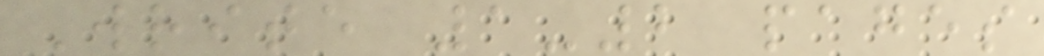Write 1-2 pages
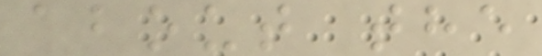about the
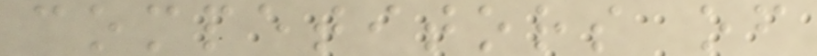competitors of
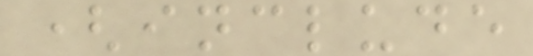(include
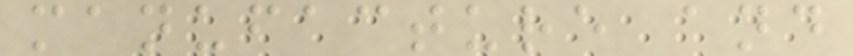manufacture and
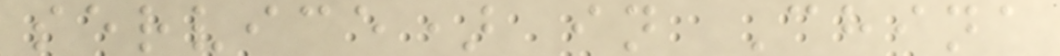service) in China
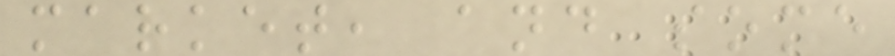market, and some
